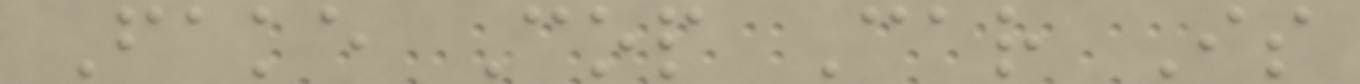Fake Cop Car Is
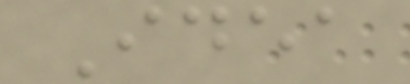Idea
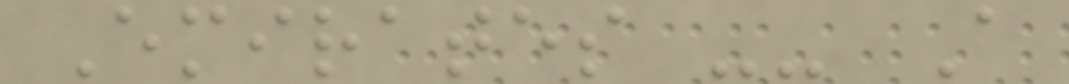Emirates -- A
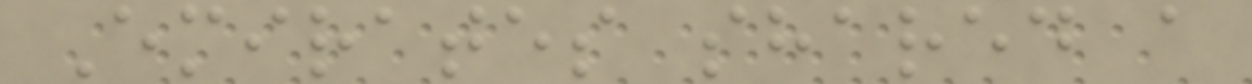Emirates shared a
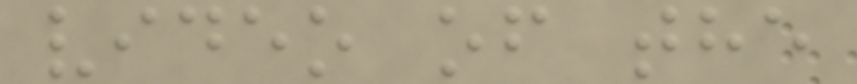video of the
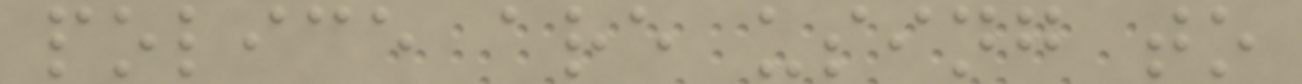police are using to
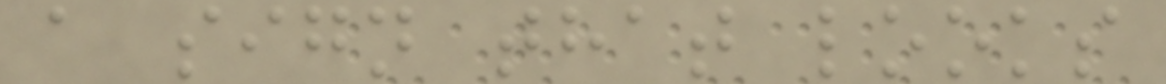a sign that looks
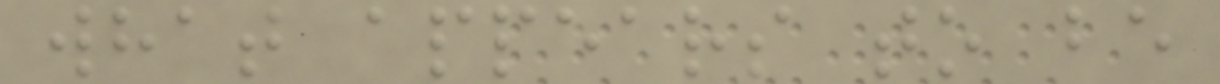what appears to be
